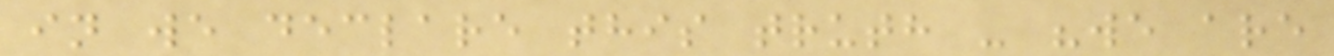in we declare this truth - "we are
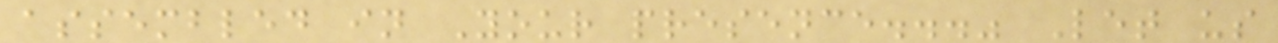assembled in Your presence..." Let us
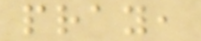pray,
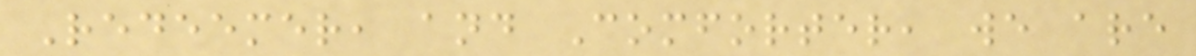Redeemer, and Comforter, we are
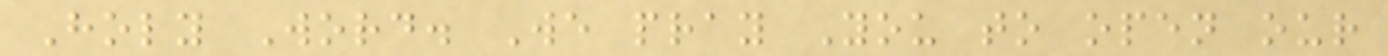Holy Word. We pray You to open our
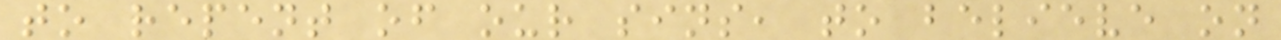to repent of our sins, to believe on
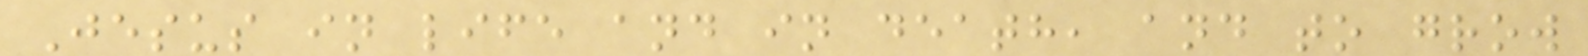Jesus in life and in death, and to grow
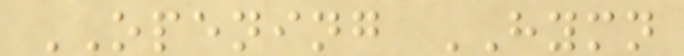OPENING HYMN
